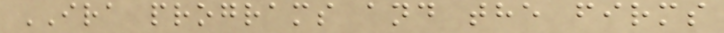IRA programs and the firms
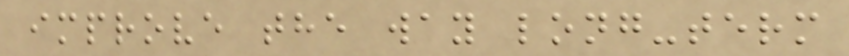improve the way long-term
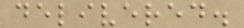delivered.
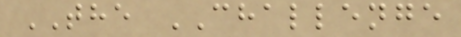THE CHALLENGE
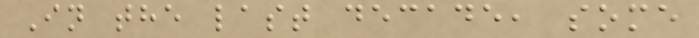In the last decade, some
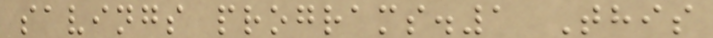savings programs.1 This
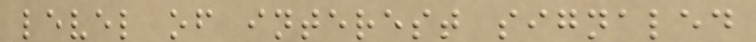level of interest signaled
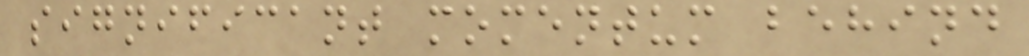significant momentum behind
